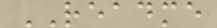README
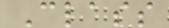Class
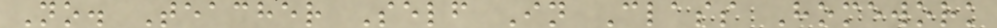No. Teacher Self In Class Homework
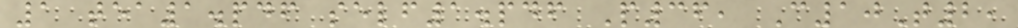1 tea1.pdf self1.pdf P36, C10T2,
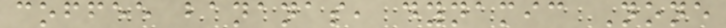coffee bananas, dynamic None
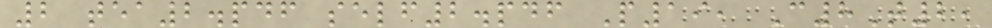2 tea2.pdf self2.pdf P19, C8T2,
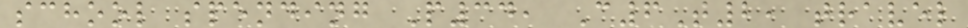school spending P34, C6T2, travel
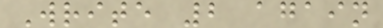Write 2 again
